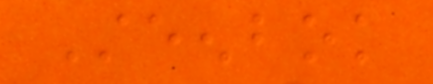Steenbok
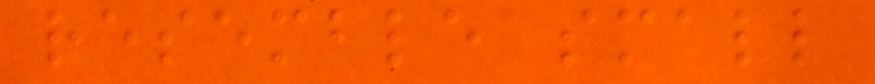resemble small
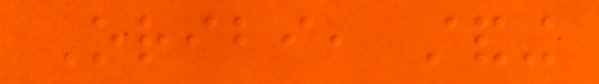Oribi, standing
